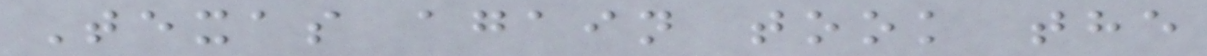Texas again took the
